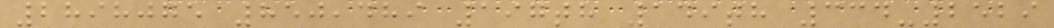2898075 850,489 197th 149th 334-2529
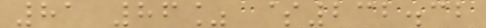81 86% $232.32
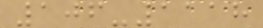106-1118
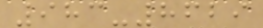983-8629
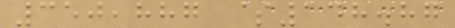350,887 $148.87
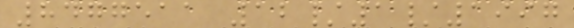8477511 12/1/1997
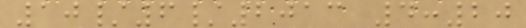10/6/2013 4:20
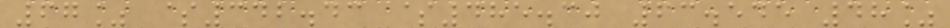67% $342.43 $485.30 63.545 48%
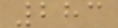283
